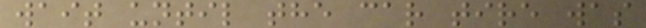wait until the car tire was
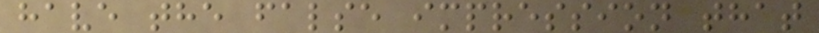have the false impression that
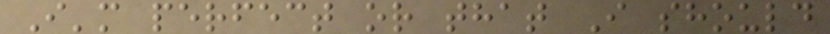I'm perfect or that I should
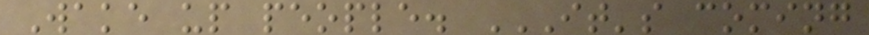Wake up people. IT'S COMING
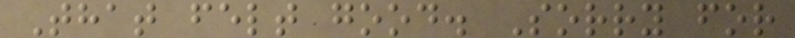That felt good. Sorry for
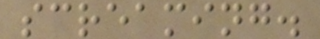screaming.
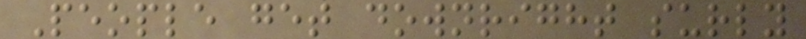People get downright surly
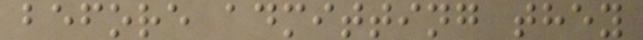before admitting they
